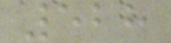528
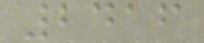2416
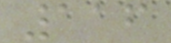116
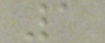1
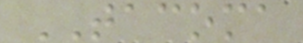TACOMA
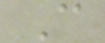C
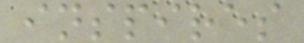inspires
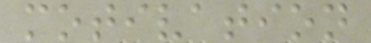motivation
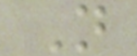N
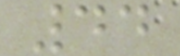44
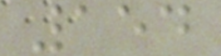154
